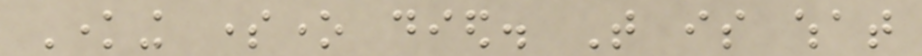Knowing someone died. That is what
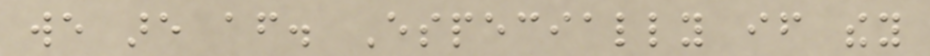we are after. Especially if they
